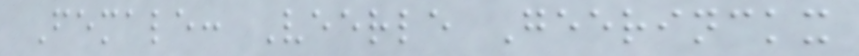Female: Veerle Geerinckx
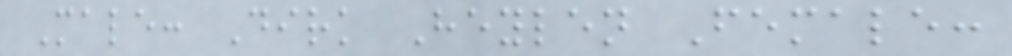Male: Dirk Heylen Female:
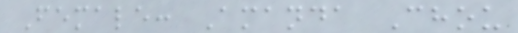Female: Amanda Chou
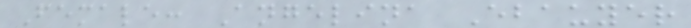Female: Angelina Ebauyer
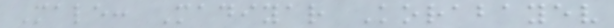Male: Madiyar Korabayev
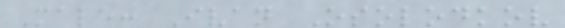Male: Ivan Osolodkov
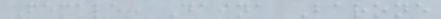Female: Daina Barone
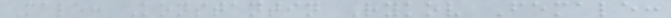Male: Konstantin Rykov Female:
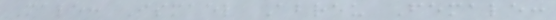Male: Ismael Abreu Female:
